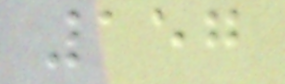157
